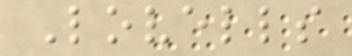Lovells
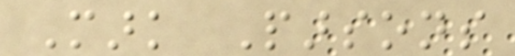Mark Parsons
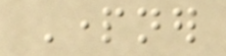Partner
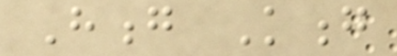Hong Kong
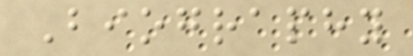Biography
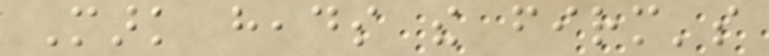Mark heads the firm's
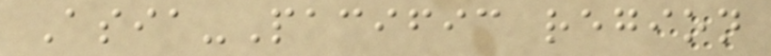Asia-Pacific region
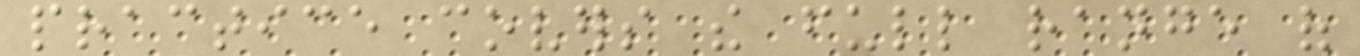practice covers the full range of
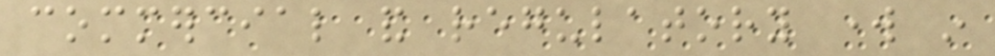commercial and regulatory work in
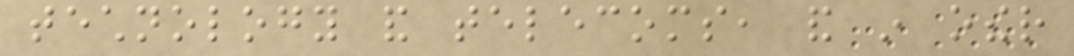technology and telecoms, and in other
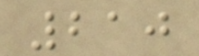210
